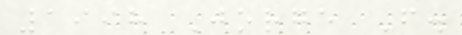1998 Jorge F.
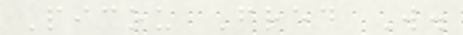Picou Fred W.
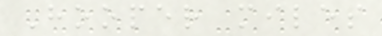Hooper miles
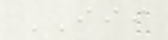III
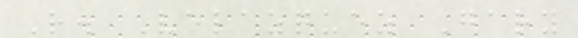R. Velazquez Gary
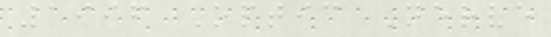1996 Optic Nerve
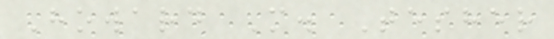Howard M. Tesher
